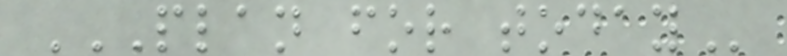PLAN FOR TODAY
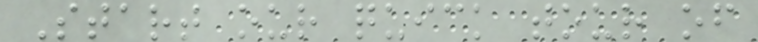Start our quick tour of
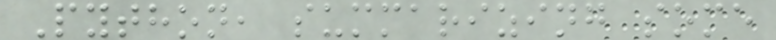Python, summarizing some
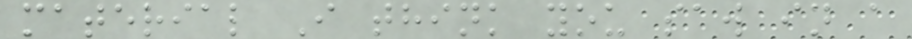material I think you saw in a
